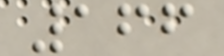166
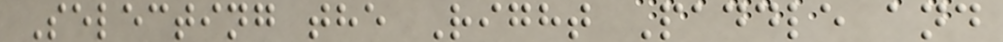Selecting the Right Paddle and
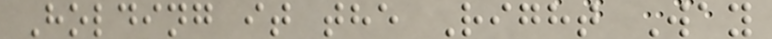Holding it the Right Way
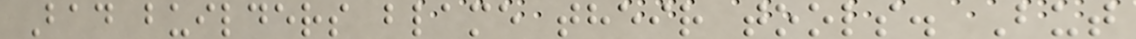Bad builders blame their tools. But
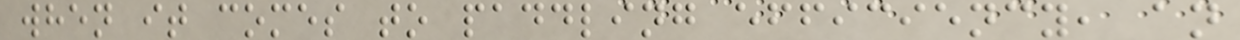when it comes to paddling efficiency, an
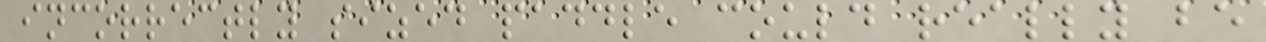incorrectly sized paddle could really be
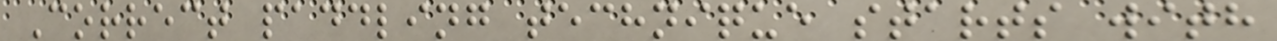Correct paddling technique starts with
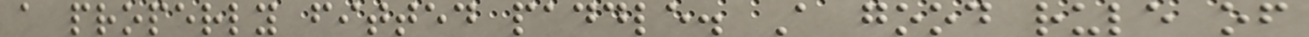a properly fitted paddle. A good rule of
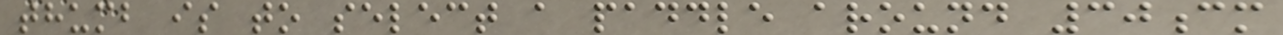thumb is to select a paddle around 30cm
